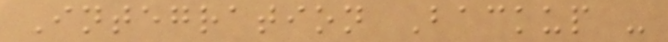Integration Backup -
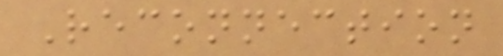Reconnection
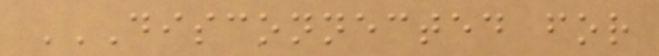DISCONNECTED FOR
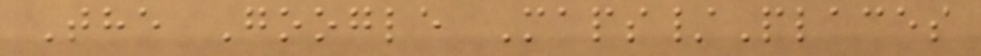The Google Maps/Places
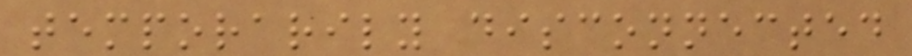temporarily disconnected
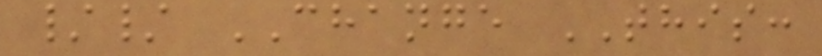// CHANGE THIS:
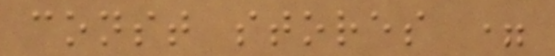const stores =
